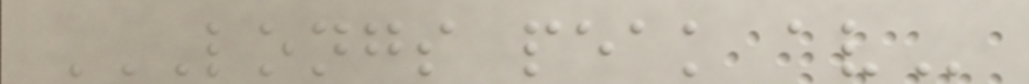LONGS PEAK AV
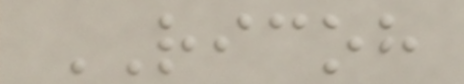RICOH
